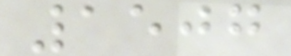1507
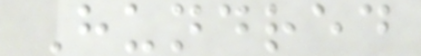Hundred
